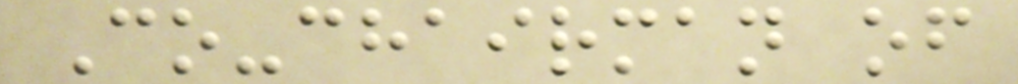Co-chairman of
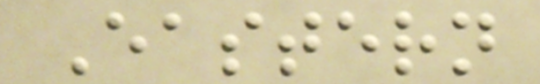Eastern
